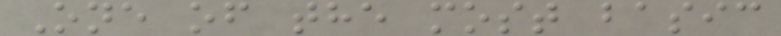One of the most basic
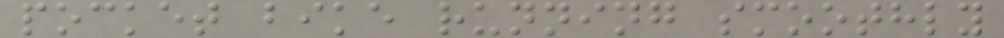pocket bike running smoothly
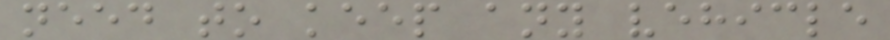need to keep any vehicle
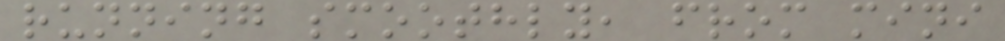running smoothly, from mini
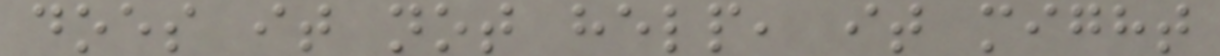does it not help, it might
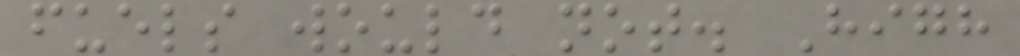fuels would not. High
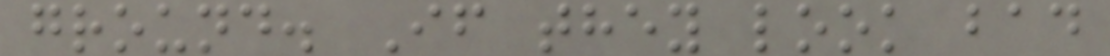ground. If they look bad
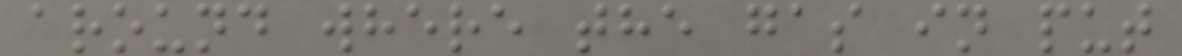around where the gas in put
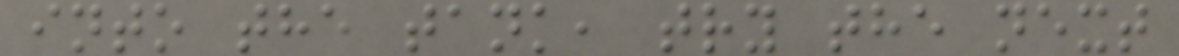into the tank, try the next
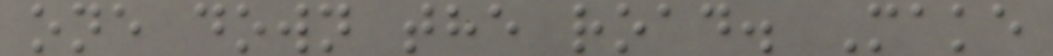one down the road. Make
